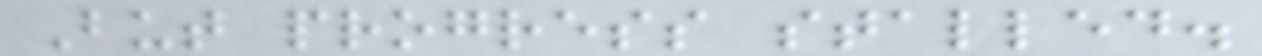But progress stalled.
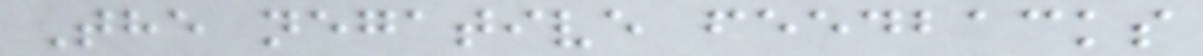The negative feedbacks
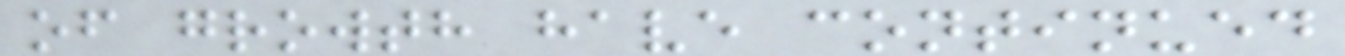of growth have continued
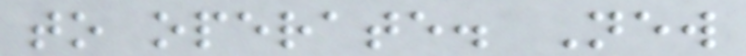to operate. New
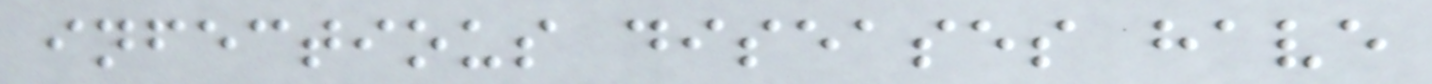infectious diseases have
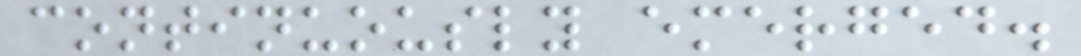continuously emerged.
